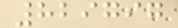829797
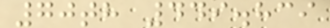70th 449.839
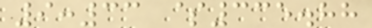9:33 $335.88
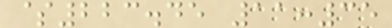$223.45 11:35
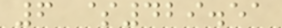6 $429.51
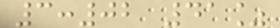3:02 41%
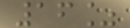16%
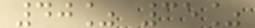40% 35%
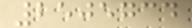2505734
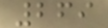269
